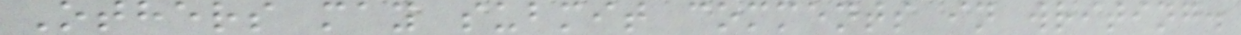Others may submit comments in writing.
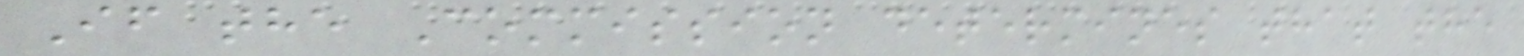If the Commission determines that the
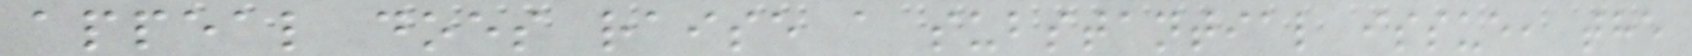appeal does raise a substantial issue, the
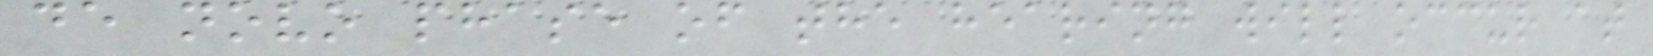de novo phase of the hearing will occur at
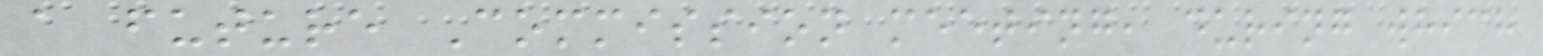a future Commission meeting, during which
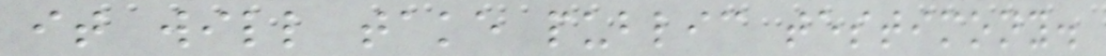it will take public testimony.
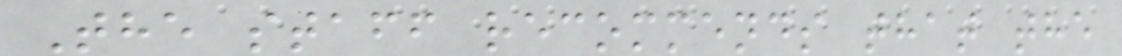The staff recommends that the
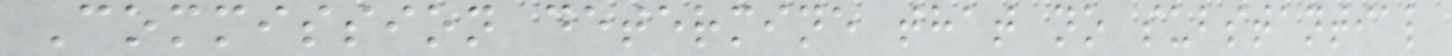Commission determine that no substantial
